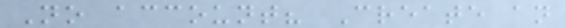No account? Create an
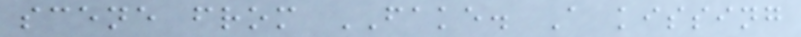scene from FAKE. A kissing
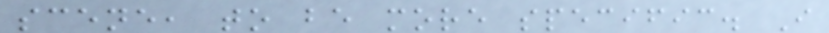scene, to be more specific. I
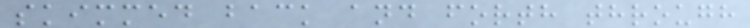skimmed back and forth through
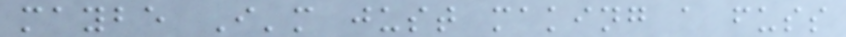maybe I'm just making a fuss
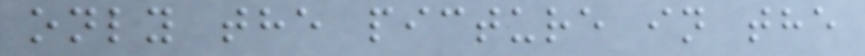only the picture in the
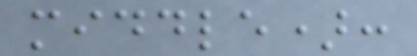middle):
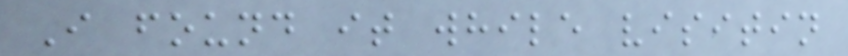I found it while visitin
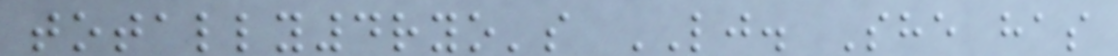totally4ryo's LJ. She has
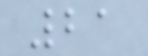21
